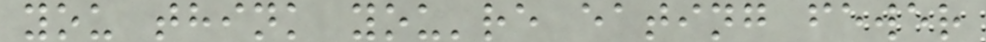you think you're eating fewer
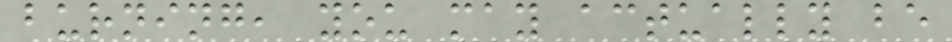burning, you may actually be
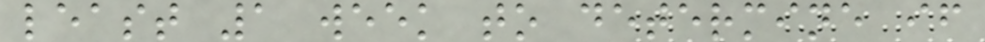least 1 week to determine if
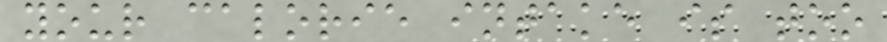your calorie intake is too
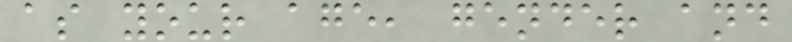as your age, gender and
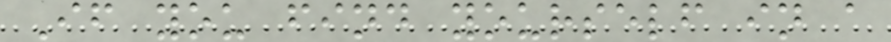If you find yourself in a
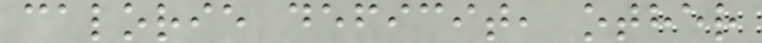calorie deficit, other
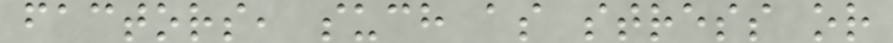factors, such as stress or
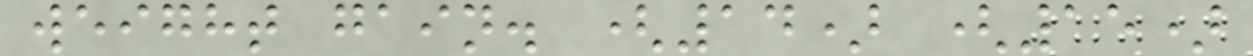weight gain. (14) (15)
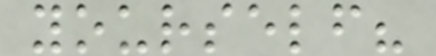yourself?
